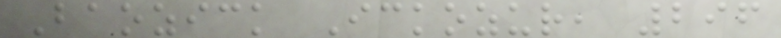Baozick Ickozur, 296
